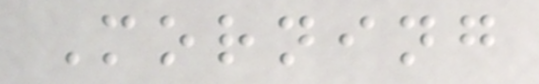Morning
